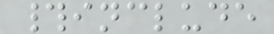#include
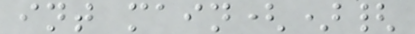int main(){
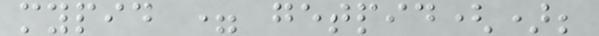mypid = getpid();
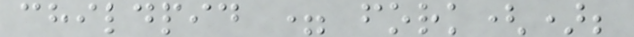childpid = fork();
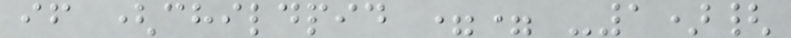if (childpid == -1){
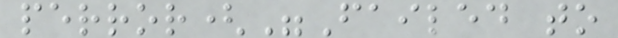perror("Failed to
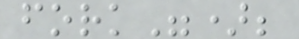fork");
